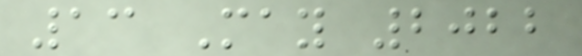13 May 2022
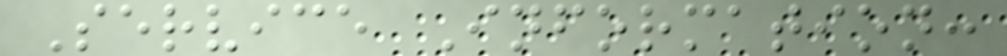Service Information:
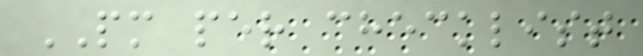PM per checklist
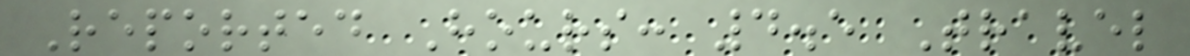Reported Hours: 4.5 Travel
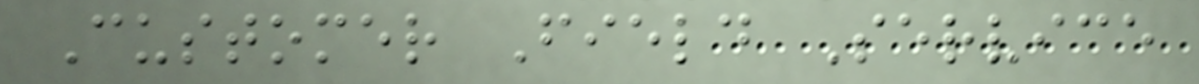Customer Field Service
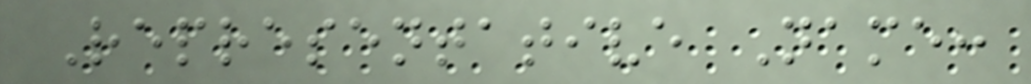Representative Name:
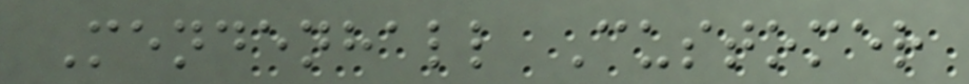Mendenhall Customer
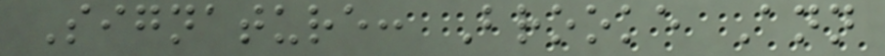Signature: Brooke Ann
